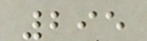295
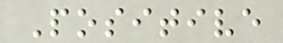Positive
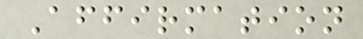Affirmation
